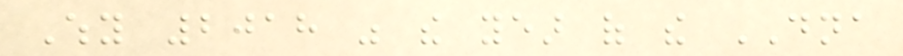Why 2018 was the year of the DNA
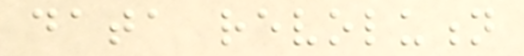data revolution
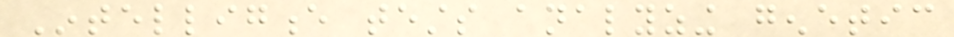Intelligence tests analyzing genetic
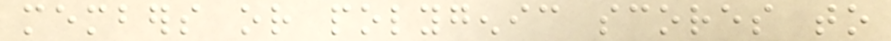members or polygenic scores to
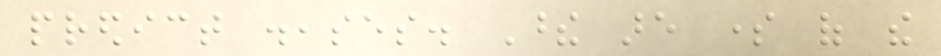predict diseases. These are some of the
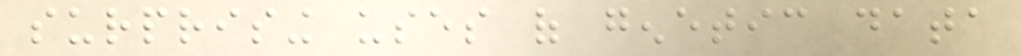surprising uses of genetic data
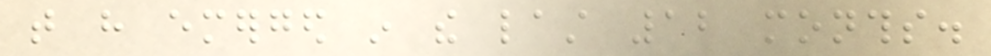that have emerged in the last 12 months.
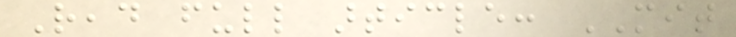Read full article: MIT
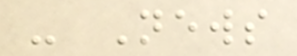- News
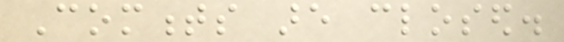Comments are closed.
